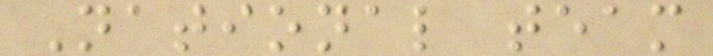National team
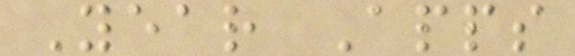Year Apps
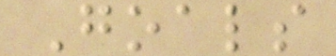Goals
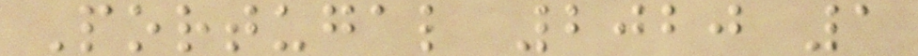Portugal 2020 1
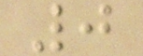0
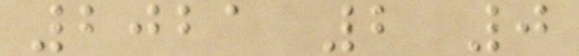2021 2 0
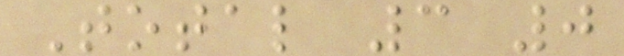Total 3 0
